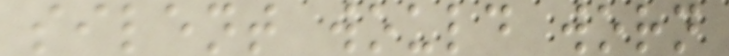silent would worn
